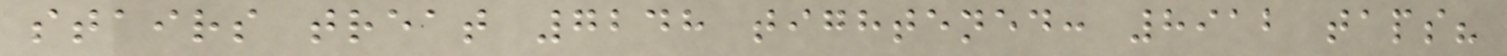stairs treat 7248 tightened: 8912 taps?
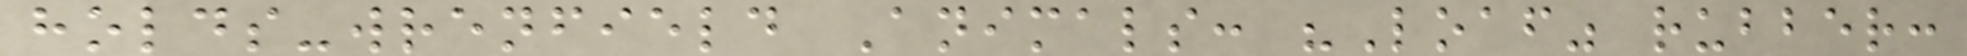holds-wrenfield Animals: "Loaf" rubber:
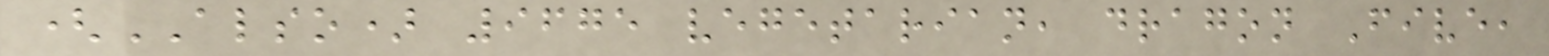(ALSO) 9675 vegetarian, dragon Five,
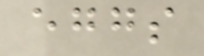eggs
